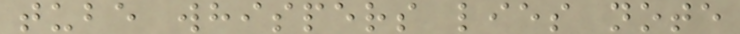tube whispers lies note
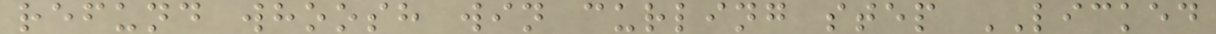refund whoosh win curling step LICKED
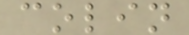colin
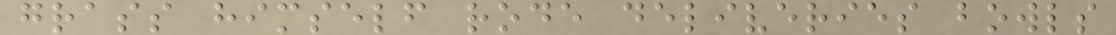grass himself rode deliveries bowls
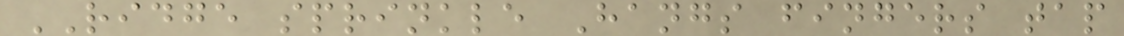RIDGE sprinkle Hangs fingers tap
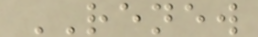RENEW
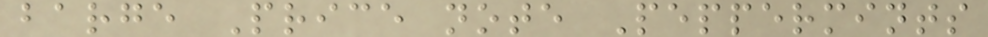barge Price note Peppermints
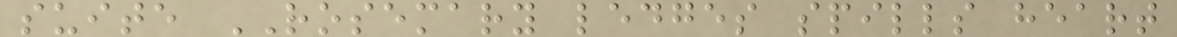suite ROSEMARY ledges spills heart
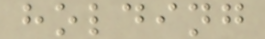holding
